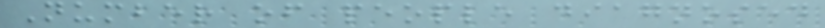Number of people diagnosed
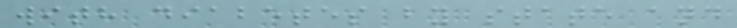with diabetes by state and
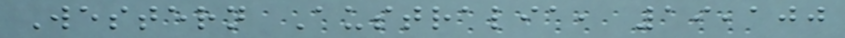Western Australia, 19,100
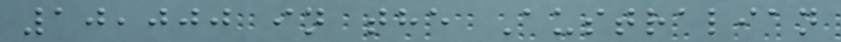10,000 in the Australian
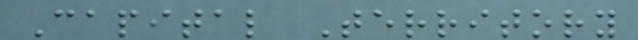Capital Territory
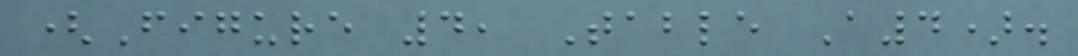(Figure 4, Table A4).
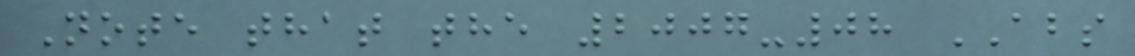Note that the 2007-08 ABS
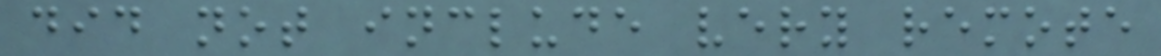did not include very remote
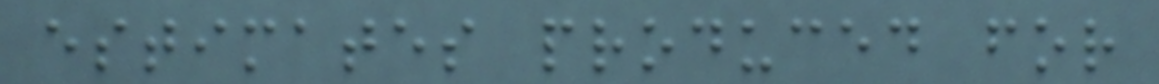estimates produced for
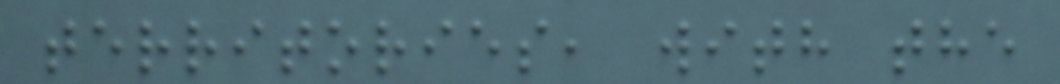territories, with the
